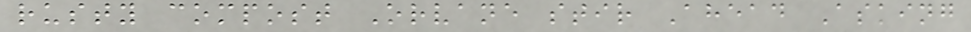rusty compost Orvane stir Ahead Asking
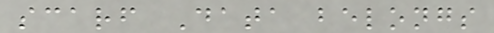scarf Data belongs
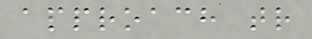approach tr
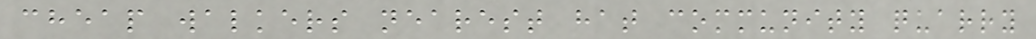cheap walkers nearest hat community quarry
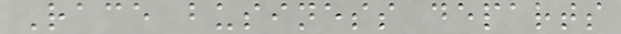Race business departs
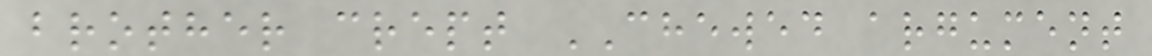brother crept CHEWED argument
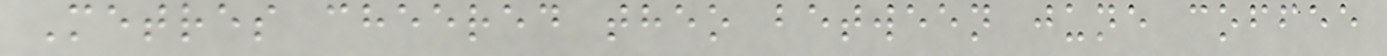Metres cheered theo between june coffee
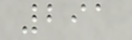291
